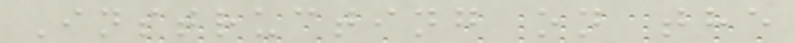Instructing on the
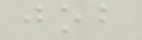job
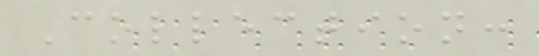Collection:
